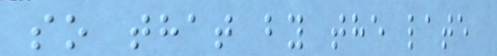so that by the late
